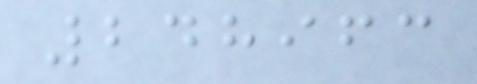248963
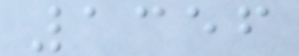1356
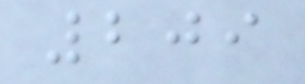209
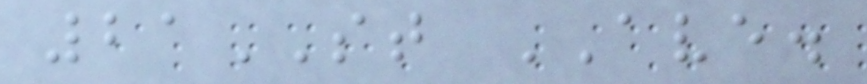21ST AVE.
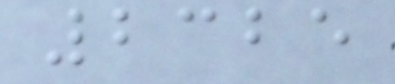2325
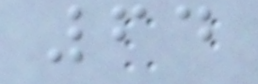64
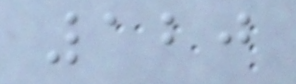120
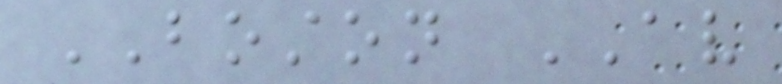BOSTON AV
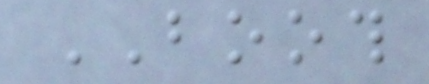BOOTH
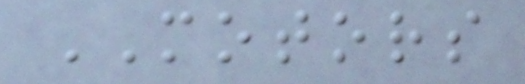MOTORS
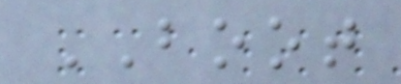BOOT
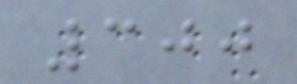300
